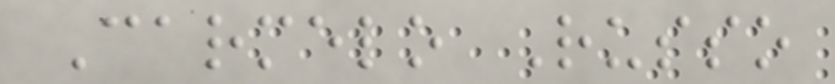Carmelo Russo
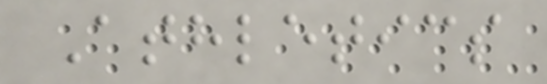Athletics
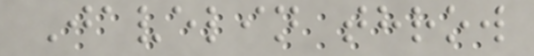Javelin throw
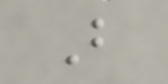B
